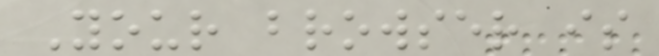Your browser is
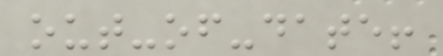out-of-date!
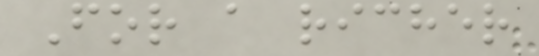For a richer
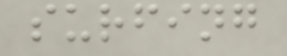surfing
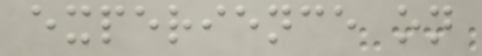experience on
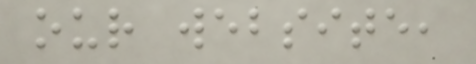our website,
